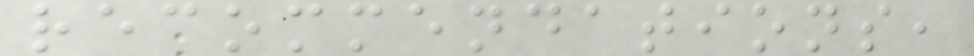recommendations,
